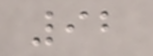92
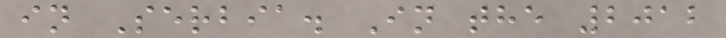in Serbia. In the 2012
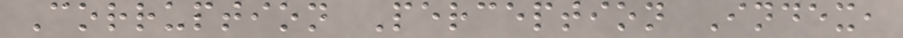Corruption Perception Index,
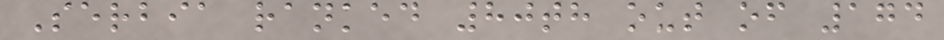Serbia ranked 80th out of 174
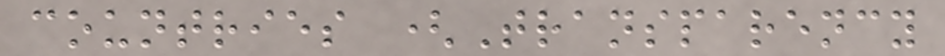countries (Transparency
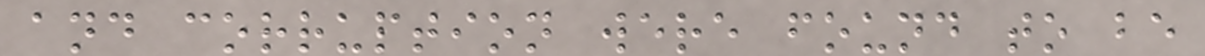and corruption were found to be
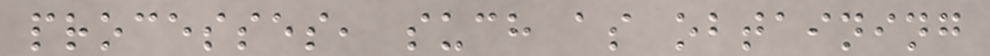processes, such as obtaining
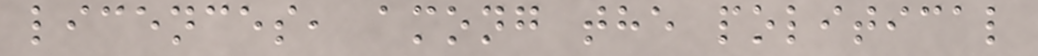licences, among the political
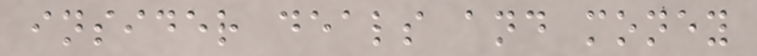insider deals and money
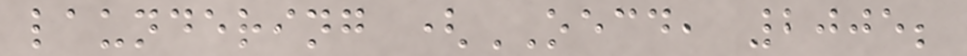laundering (OECD, 2005;
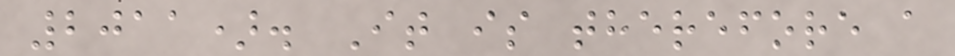2011). It is therefore a
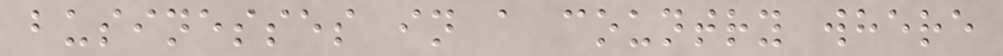businesses in a country where
